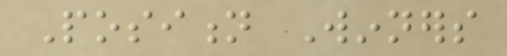Position Winners
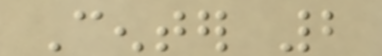Center 2
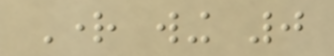Right wing 0
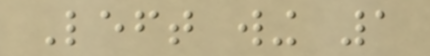Left wing 1
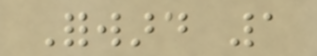Forward 1
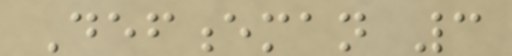Defenceman 3
